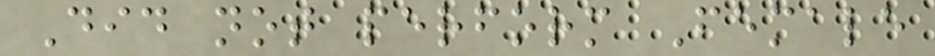Did not perform Female
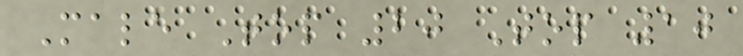Male Top 20 Top 10
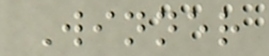Winner
